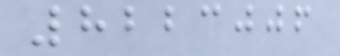8223006
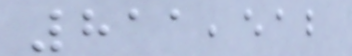811,512
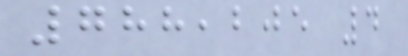788,205 4
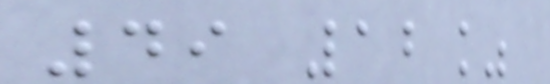49 12%
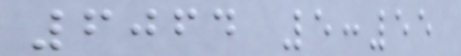6064 5:55
